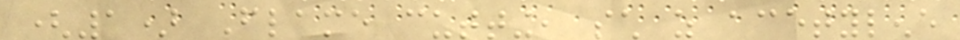(1) Flame cutting, such as acetylene
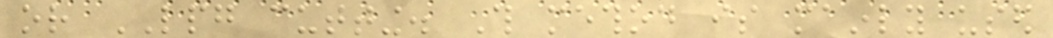or LPG cutting. This method is mainly used
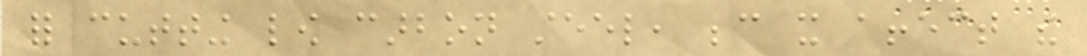for cutting low carbon steel, because it affect the
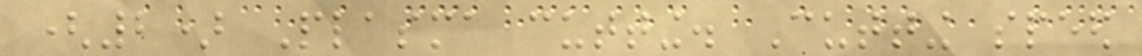(2) Plasma cutting. Cutting speed
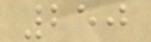250
